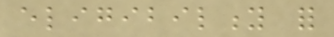eligibility for
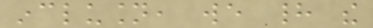inclusion, we had the
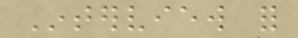Interview for
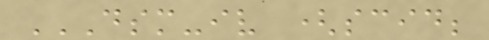DSM-IV (SCID;
